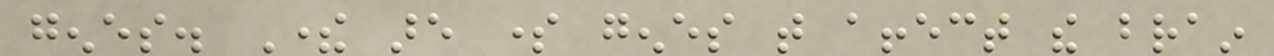genes. There are some genes that affect the brain
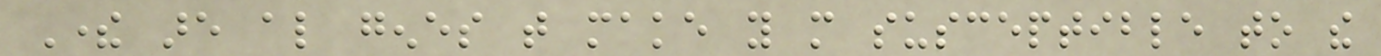There are also genes that make you more susceptible to the
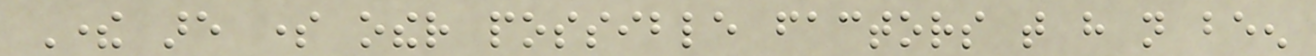There are some other possible factors that have not been
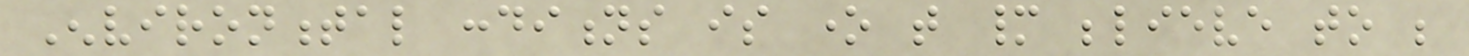Environmental conditions is one that many believe to be
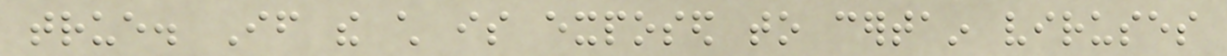true. If the child is exposed to certain viruses
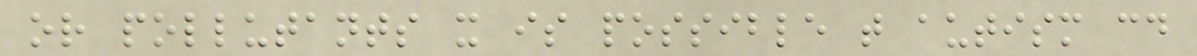or pollutants it is possible that autism could
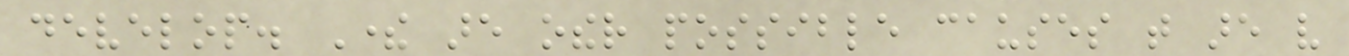develop. There are other possible causes that are very
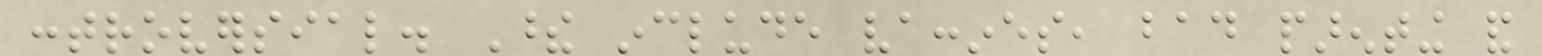controversial. These include vaccines, bad parenting and
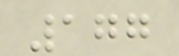177
